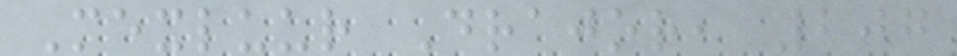Mexluur Drajor, 207
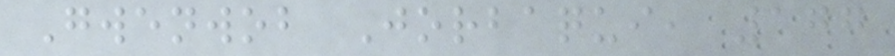Gwenwob Jorbaqui, 177
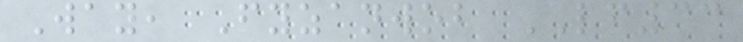Way, Fyzanwob LF33
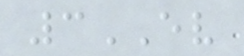3EV
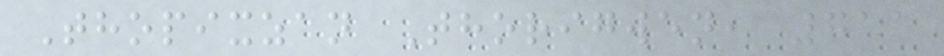Thopixzan Thorigwen, 711
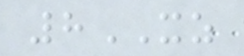8XZ
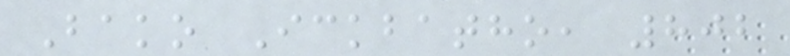Bako Ickbatho, 802
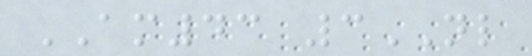AM43 3NL
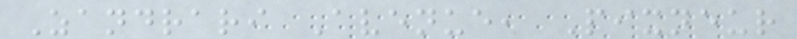Zandrari Avenue, Pixneur
